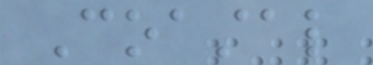Coastal
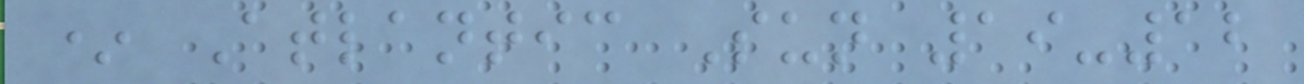* Atlantic Sun 19-12
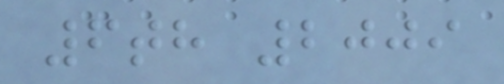6th 2009
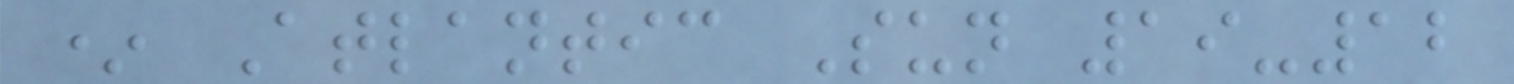* Atlantic Sun 19-12
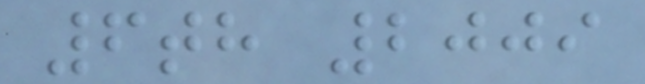6th 2009
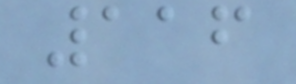116
